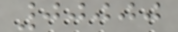00000
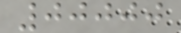00000
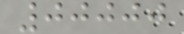00000
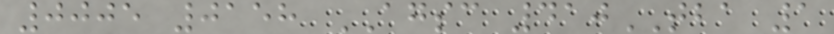0005 0158 AGSC 410TBA 1
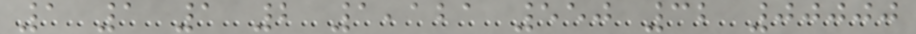1 1 1 2 1,121 550 32 00000
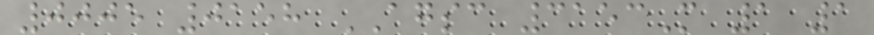0005 0158 AGSC 3153M 1 1
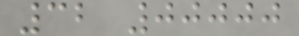32 00000
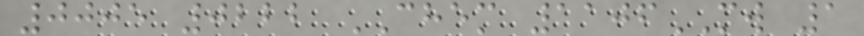0005 0222 CHEM 1106MW 1
